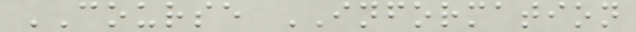COURSE INFORMATION
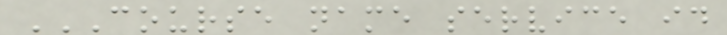COURSE NAME SERVICE ID
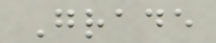Grade
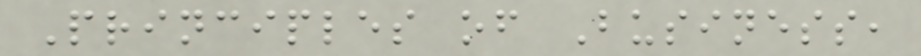Principles of Business,
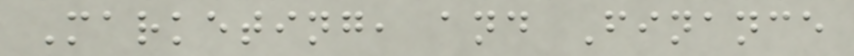Marketing, and Finance
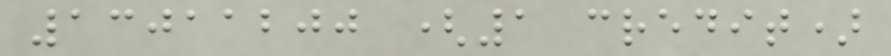13011200 (1 credit)
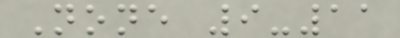None 9-11
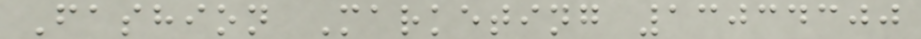Fashion Marketing 13034300
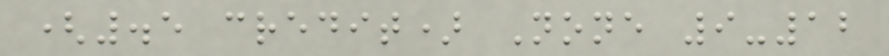(.5 credit) None 9-12
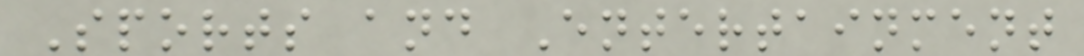Sports and Entertainment
